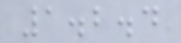1.2.4
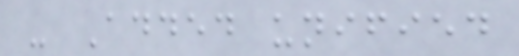- Added unified
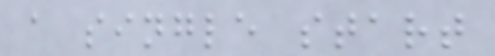a single start
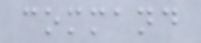command
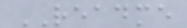README
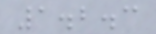1.2.3
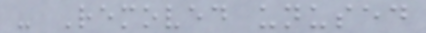- Removed unused
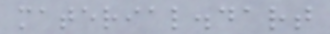material.dart
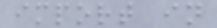import in
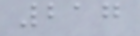217
